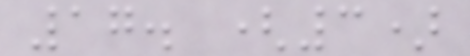17. (3)
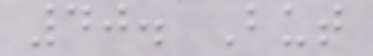40. But
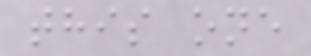this one
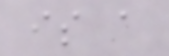is a
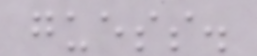guess.
